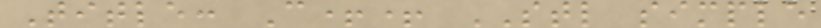Title: C++ STL simple
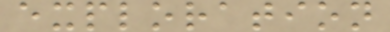exploration
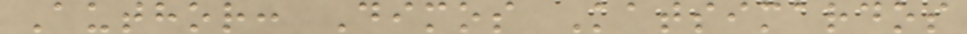Author: Dimos Katsimardos
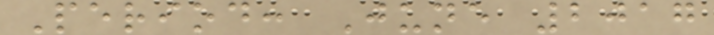Period: June 2017
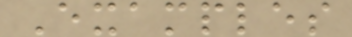Examples
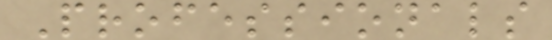Professionals
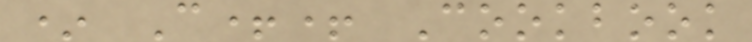* C++ Cookbook
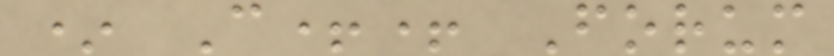* C++ Forum
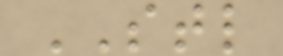STL
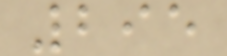295
